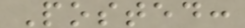Posted:
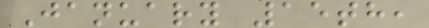January 15th,
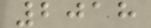2018
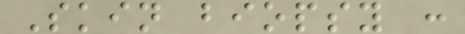Skin biopsy :
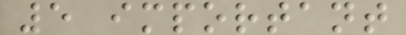5 important
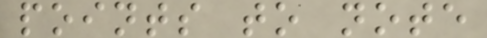points to note
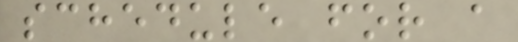schedule for a
